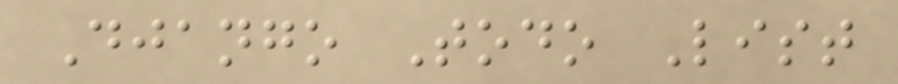Django Todo List
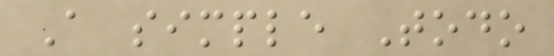A simple Todo
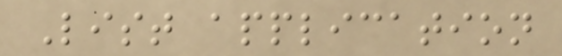List application
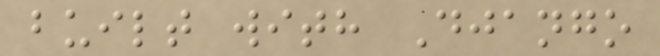built with Django
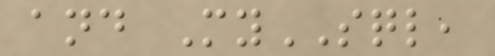and MySQL,
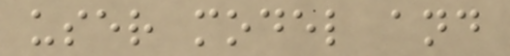user model and
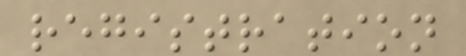registration
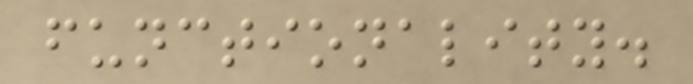functionality.
